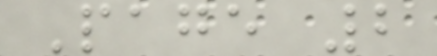Page 2
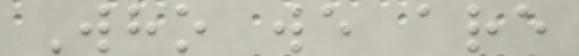Who we are
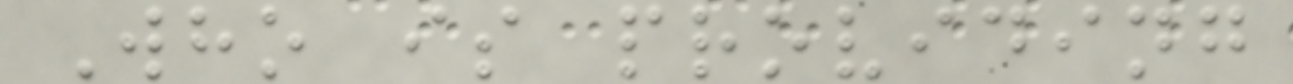Who is providing
